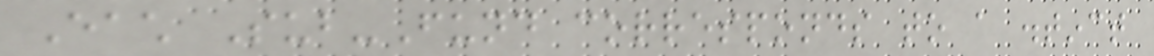Each Sub-Fund corresponds to a distinct
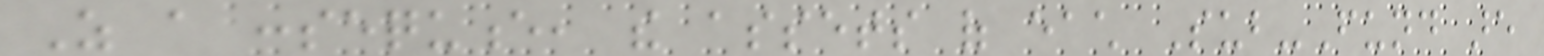As a consequence, the assets of each Sub-Fund are
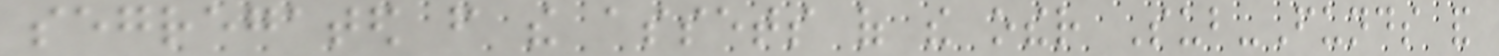segregated from the assets of the other Sub-Funds and
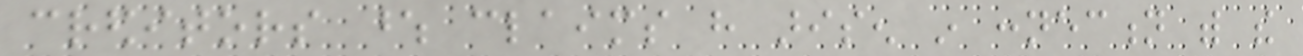creditors whose claims have arisen in connection with the
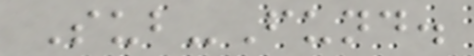Sub-Fund.
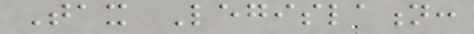Tax Legislation:
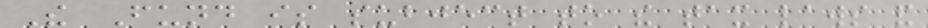The Fund is subject to the tax laws and
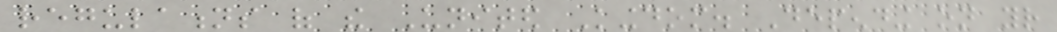regulations of the United Kingdom. Depending on your
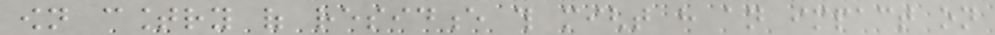own country of residence this might have an impact on
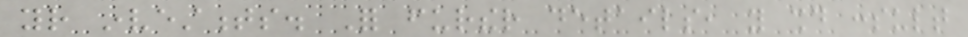your investments. For further details, you should consult
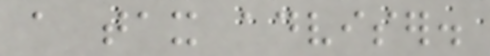a tax adviser.
